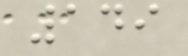149
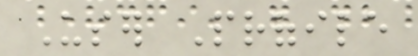User Profile
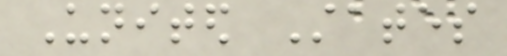United States
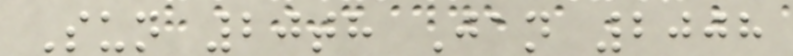Sun 20th Jan 2008
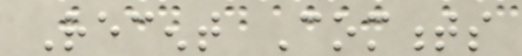Recent Comments
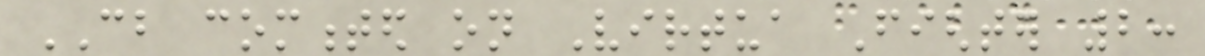CB commented on Virtua Fighter 2:
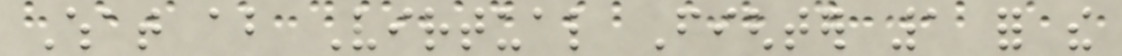What about Virtual Fighter 1 for the
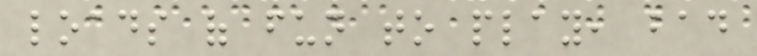loads of fun to play, bad
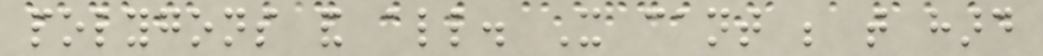polygons and all. It cant be that hard
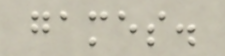games.
